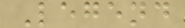Legend
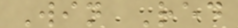Win Red
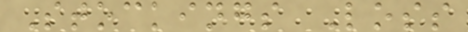Stockings Loss
